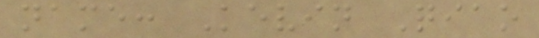name: Kevin Qiao
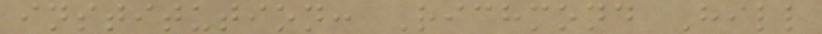institution: Richmond Hill
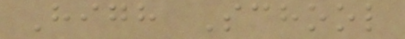High School
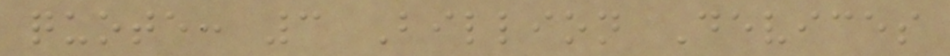quote: 3 Billion Devices
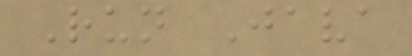Run Java
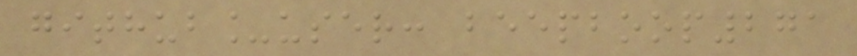github_user: beepboop271
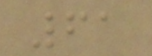61
